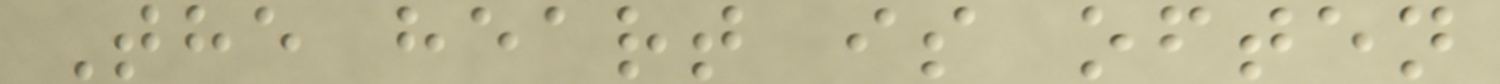The heart is often
